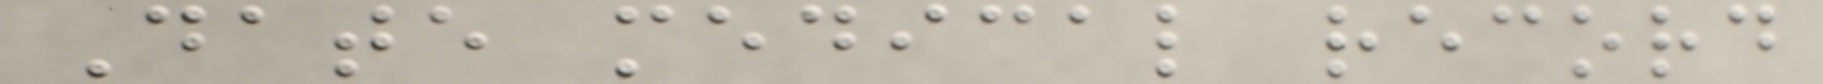Date medical record
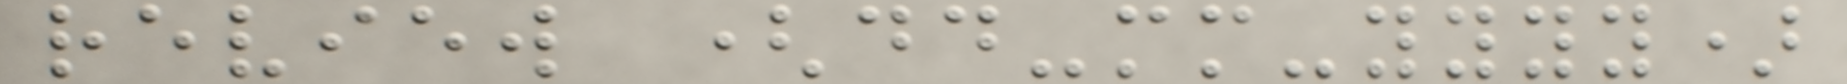review (dd-mm-yyyy)
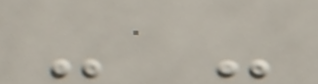- -
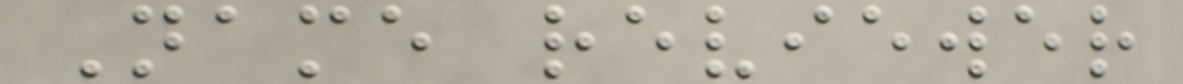Name reviewer
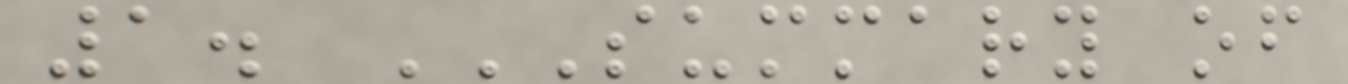1. SUMMARY OF
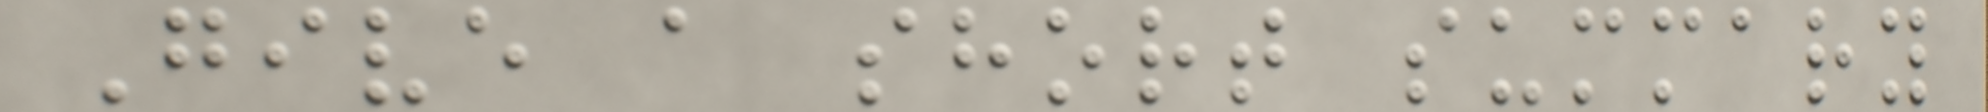Give a short summary
